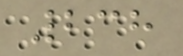238
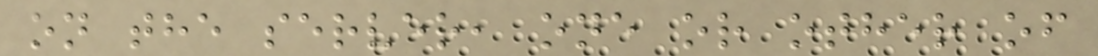on the server, one or other of
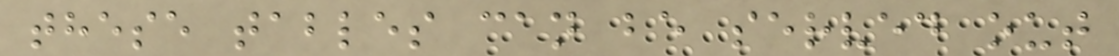these tables can be served out
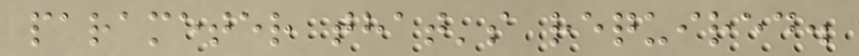parameter that's required.
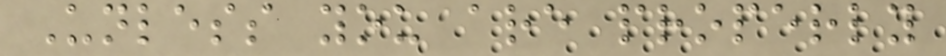Unless you are properly
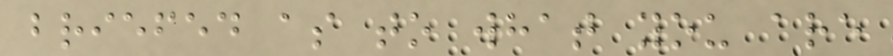briefed as to what you are
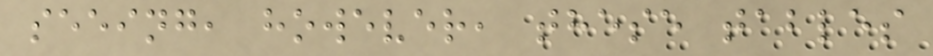seeing, however, these tables
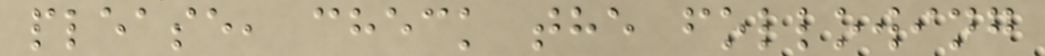please, check the following
